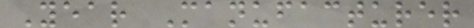Year Manufacturer
